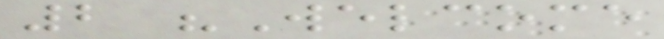2 "Welcome
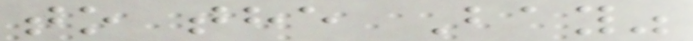to the Bay"
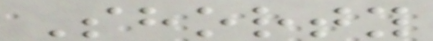Shorty
